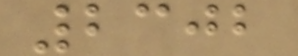2302
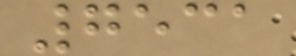7531
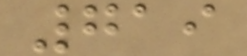719
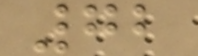72
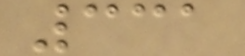331
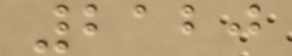2120
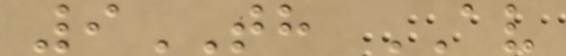9TH AV
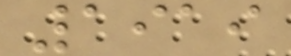1919
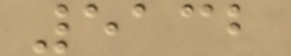5132
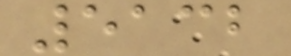5132
